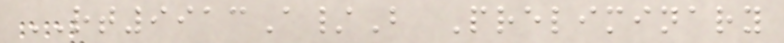RT9913A/B Preliminary
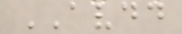AVDD
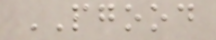PGOOD
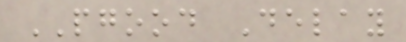PGOOD Delay
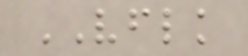VFLK
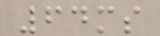64ms
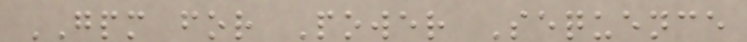GPM for Power Sequence
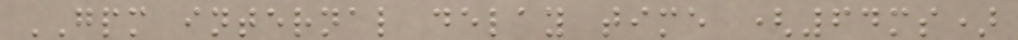GPM internal delay time (64ms)
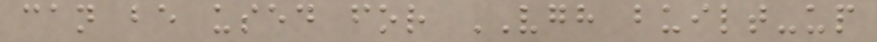can be used for VGH built-up
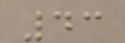43
